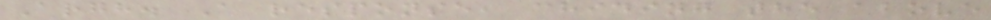Argh. A response, chiding the above
